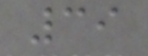39
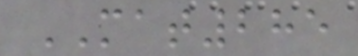MAT285
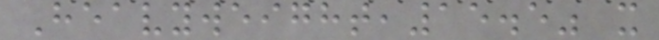Heavyweight,15.5" x
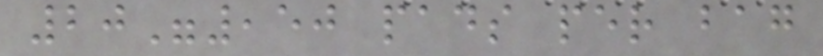20",50 pads per bag
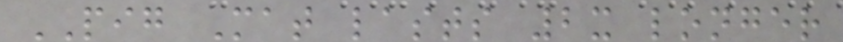PIG Mat lasts 2x longer
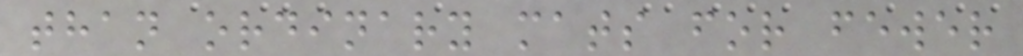than ordinary mats for fewer
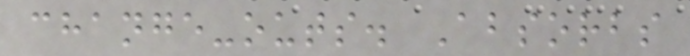change-outs. Absorbs
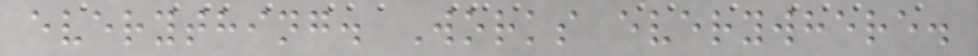everything. Works everywhere.
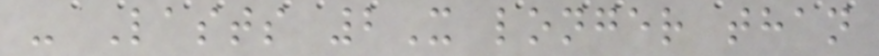- Lasts 2X longer than
